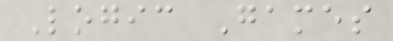Logic Games
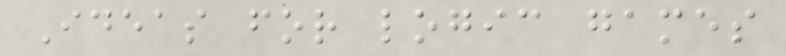Ideas for logic games
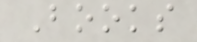Books
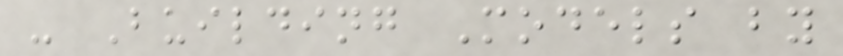- Building Models by
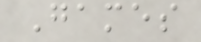Games
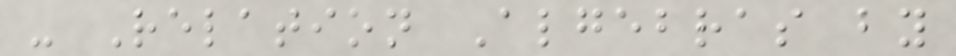- Relation Algebras by
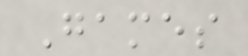Games
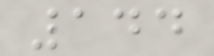144
